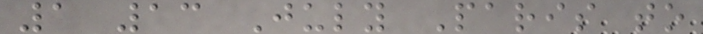1 13 July Paris to
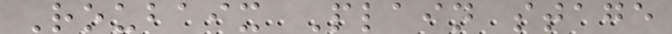Roubaix Plain stage
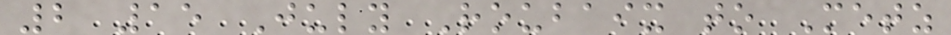2 15 July Roubaix to Metz
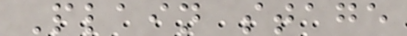Plain stage
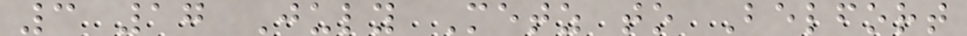3 17 July Metz to Belfort
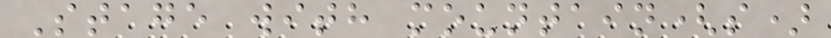Stage with mountain(s)
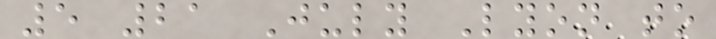5 21 July Lyon to
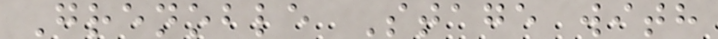Grenoble Stage with
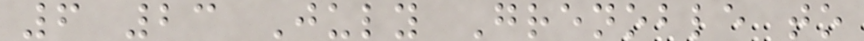6 23 July Grenoble to
